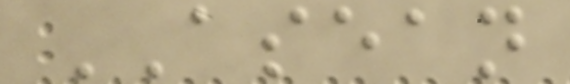ASEAN
